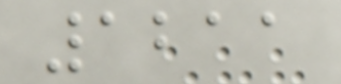1211
